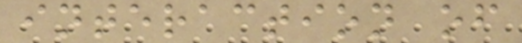interaction of
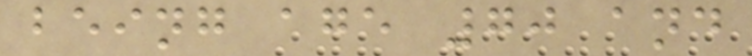being age 70 and
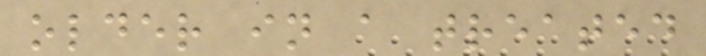older in a treated
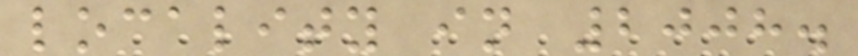locality in 2008.
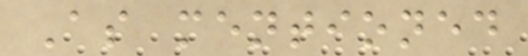As mentioned
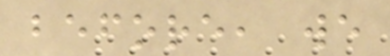before, we
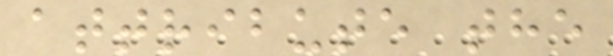attribute the
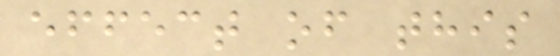effect of this
